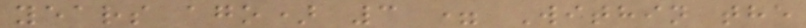years ago) 3 = Within the
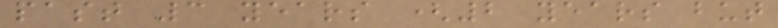past 3 years (2 years but
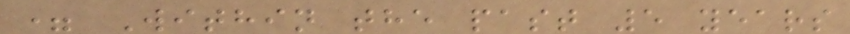= Within the past 5 years
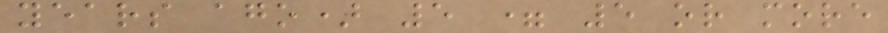years ago) 5 = 5 or more
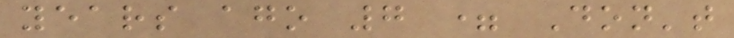years ago 7 = Don't
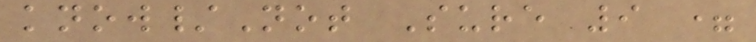know/Not Sure 9 =
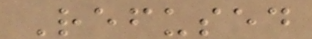Refused
